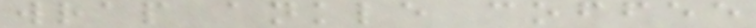wrap ankle coffee
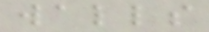walls
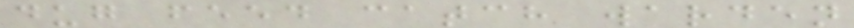dug feed catch warden
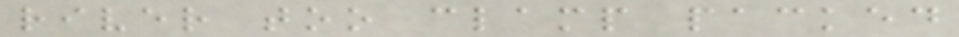river too clamp packed
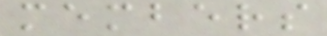members
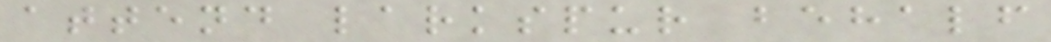attend larkspur behalf
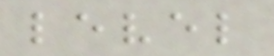level
